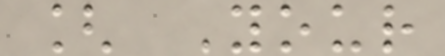[ Your
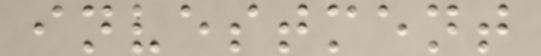investment
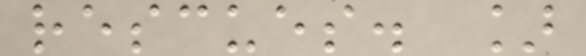rescues. ]
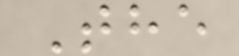The
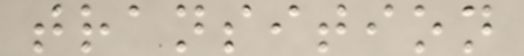transition
